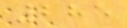285
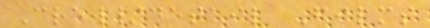Crew/detail Films
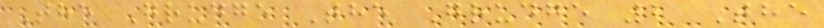The Grudge The Grudge 2 The
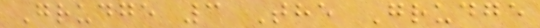Grudge 3 The Grudge
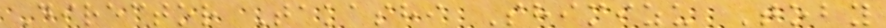Director Takashi Shimizu Toby
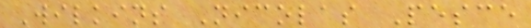Wilkins Nicolas Pesce
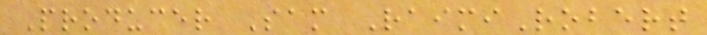Producer Sam RaimiRobert
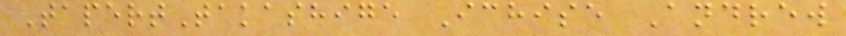TapertTakashige Ichise Andrew
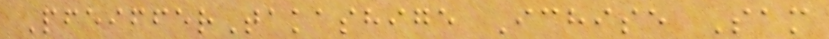PfeifferTakashige Ichise Sam
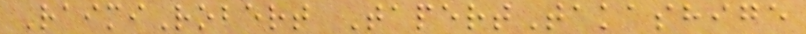RaimiRobert TapertTakashige
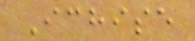Ichise
